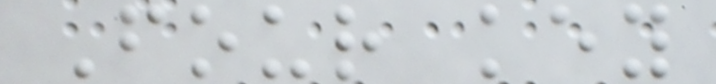Four key
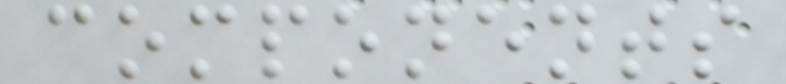components
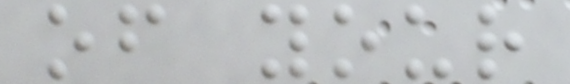of your
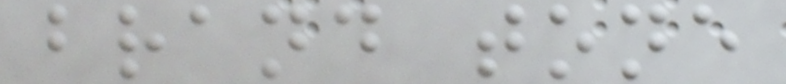brand tone
